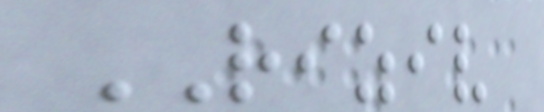RIZIV
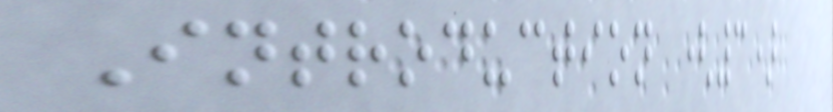Introduction (3)
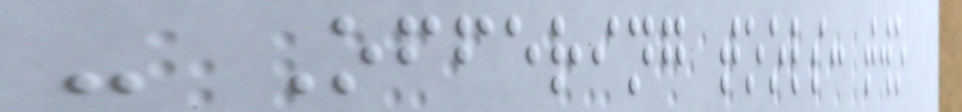- Offering tools: two
